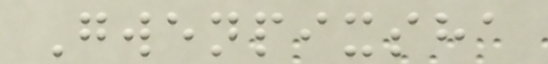Gwenpixsha
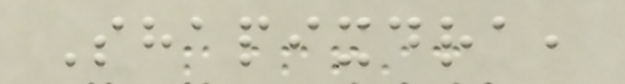Shapixdra,
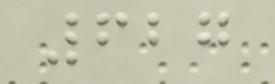627
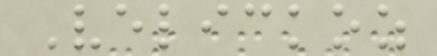Velickoz
